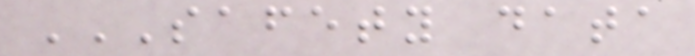SAFETY DATA
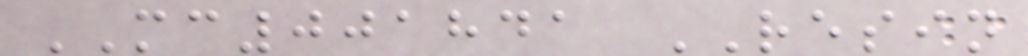MC001841 RESIN
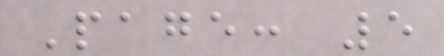Page: 5
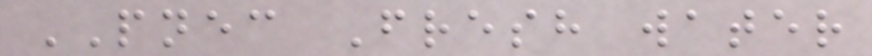PNEC Fresh water
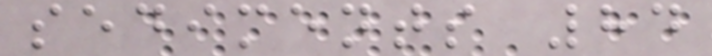sediments 84
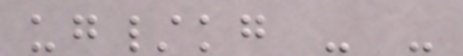ug/kg - -
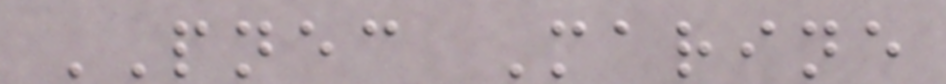PNEC Marine
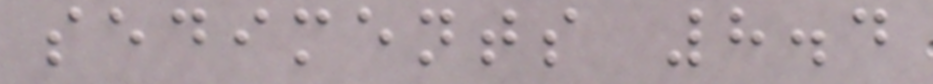sediments 8.4
